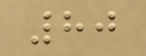80
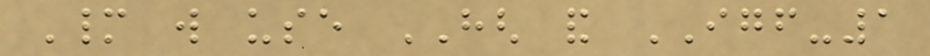Many will use HGH and IGF-1
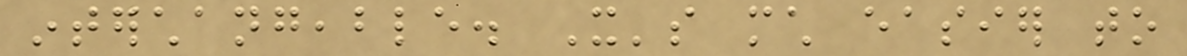interchangeable. It's much easier to
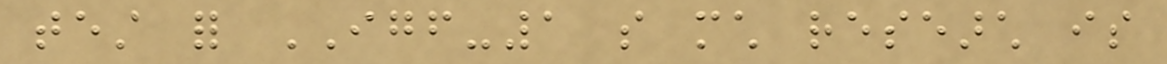test for IGF-1 so much research is
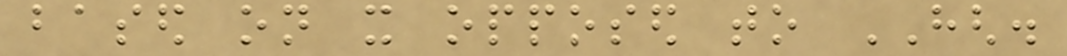based on it opposed to HGH.
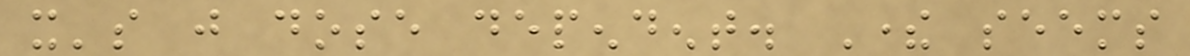it's just dose dependent. There seems
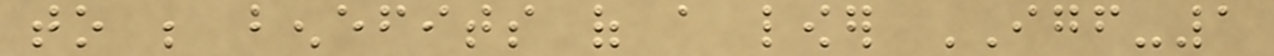to be benefits of a lower IGF-1
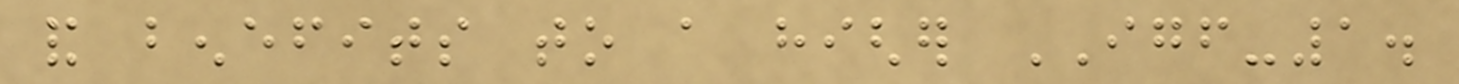and benefits to a higher IGF-1.
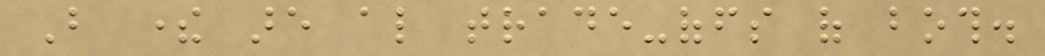But there are also trade-offs of both.
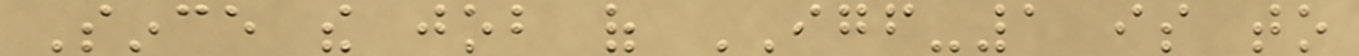Since the job of IGF-1 is to
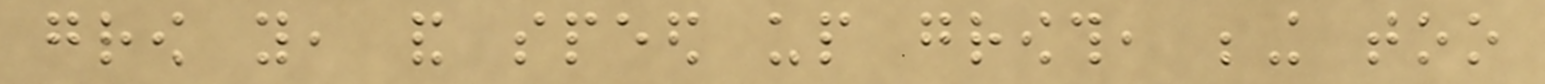grow you, and speed up growth, being too
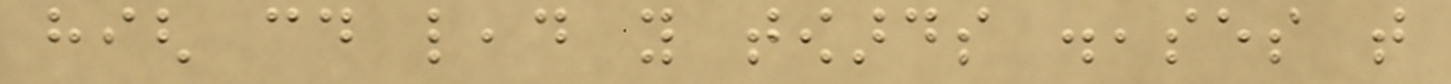high could lead you towards diseases that
